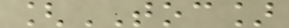[TOC]
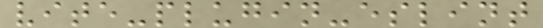vite-plugin-eslint
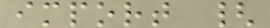import {
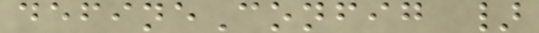defineConfig }
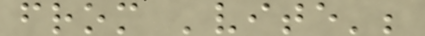from 'vite';
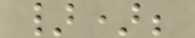});
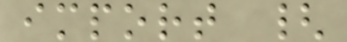import {
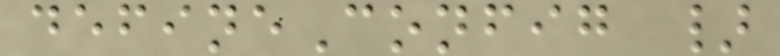defineConfig }
